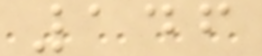146
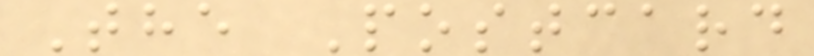The Postcard
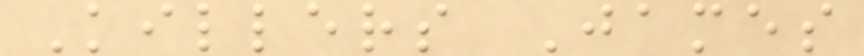Killers James
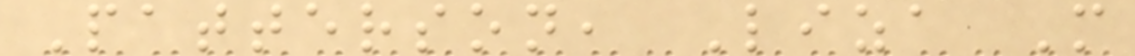Patterson, Liza M
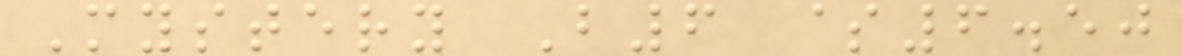Mystery B6 $6.50
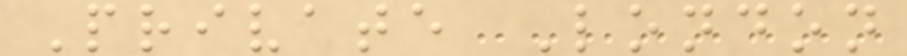Private London
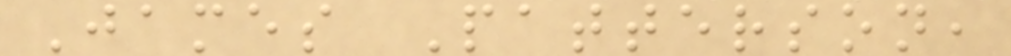James Patterson,
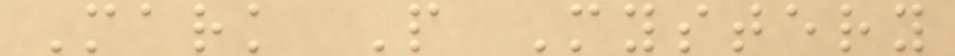Mark P Mystery
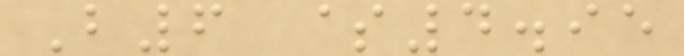B6 $4.95
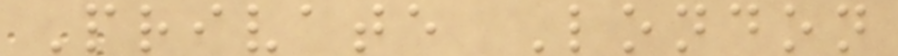Private London
